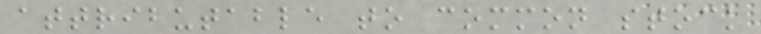attributable to common stock
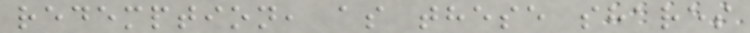redemption, as these shares
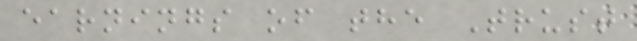earnings of the Trust
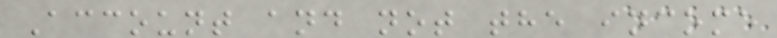Account and not the income
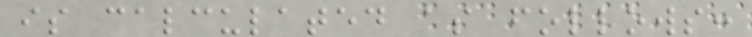is calculated as follows:
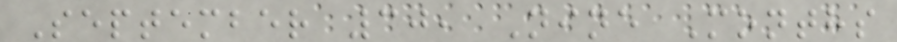September 30, Nine Months
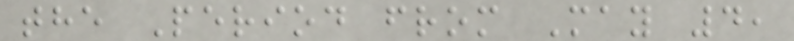the Period from May 4,
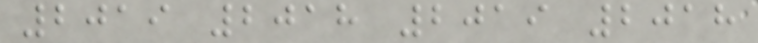2019 2018 2019 2018
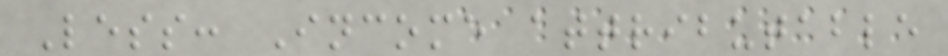Less: Income attributable
